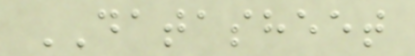DATASHEET
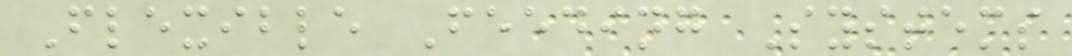Flexible Feeding Systems
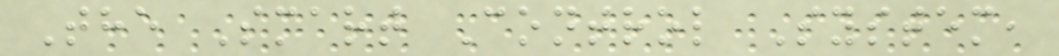The Smart Control System,
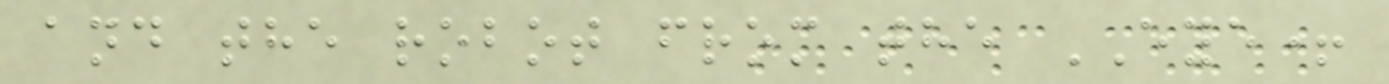and the robot from the EYE+
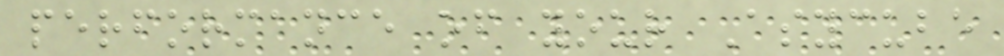performance of your Asycube
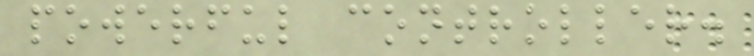powerful controller.
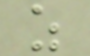z
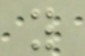y
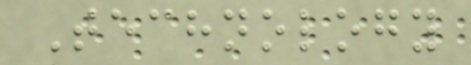Technology
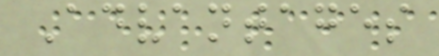Advantages
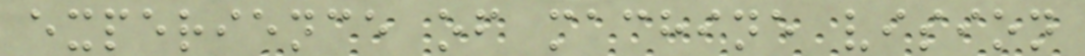experience of machine vision
